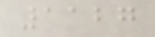1127
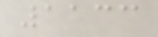1133
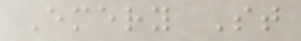Emery St
